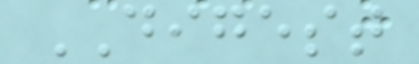DIGEST
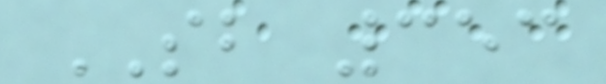SB 353
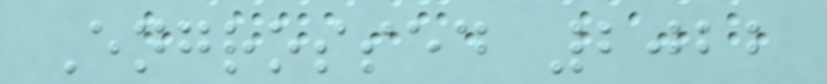Engrossed 2022
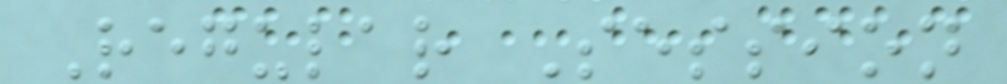Regular Session
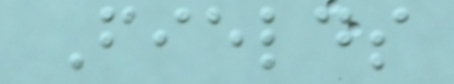Fields
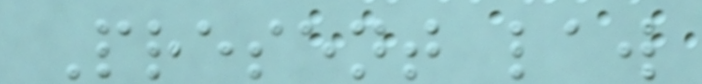Present law
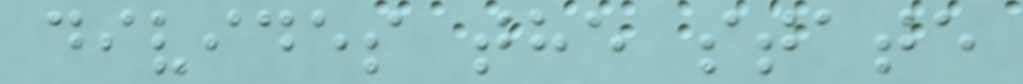divides the state
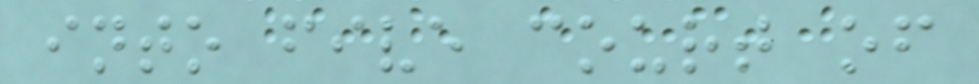into five court of
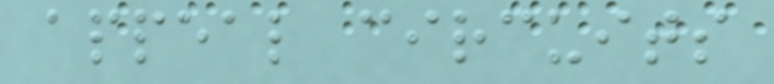appeal circuits
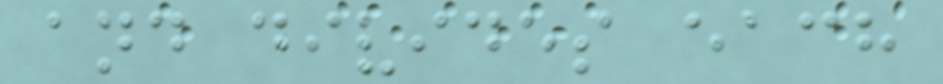and divides each
